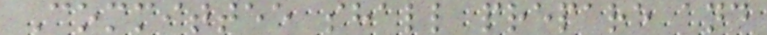Committee shall prepare and
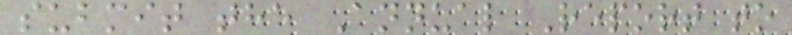submit the Annual Report to
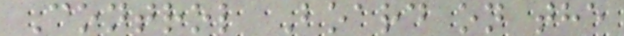Control Board on the
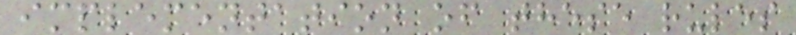implementation of these rules
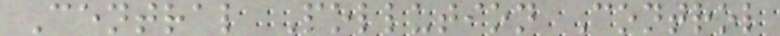Central Pollution Control
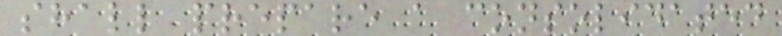shall prepare a consolidated
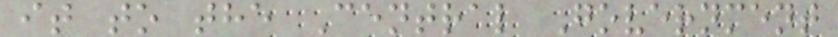it to the Central Government
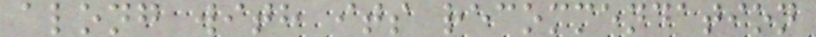along with its recommendation
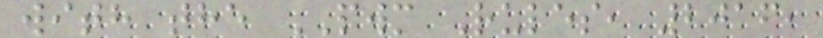with the PWM Rules, 2016,
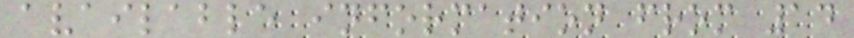available information from 14
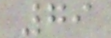79
